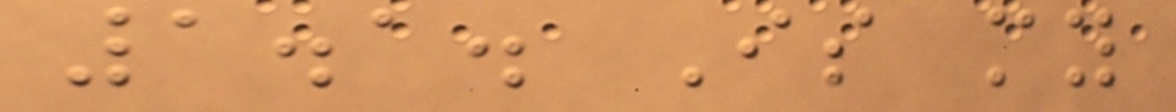1.1. Is my
